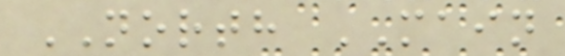NORTH MAIN
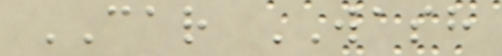CAR WASH
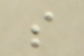s
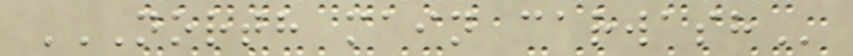NORTH MAIN CARWASH
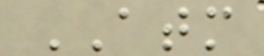ATM
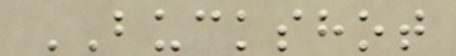BUCKSHOT
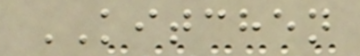KITCHEN
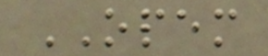OPEM
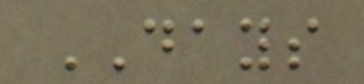DAYS
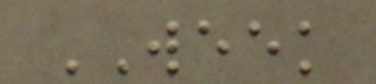WEEK
